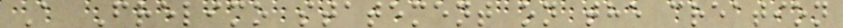A Frelimo statement on the creation
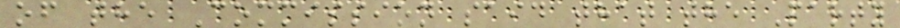of the Commission said that the Party
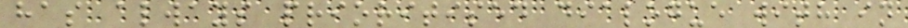has always prioritised dialogue with in
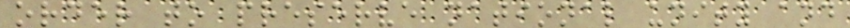order to preserve national unity and
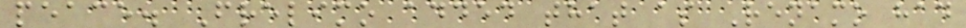peace. Frelimo added that as Renamo had
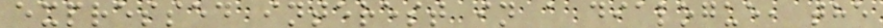expressed interest in a dialogue, the
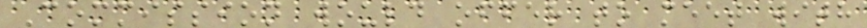Commission would offer to meet with
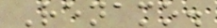Renamo.
